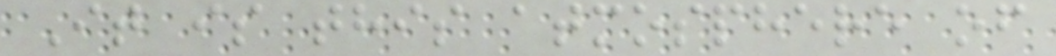It is this atmosphere of
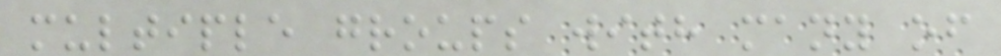multiple groups with many of
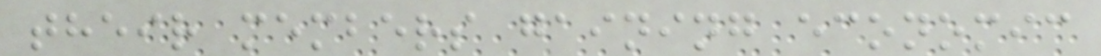their members gaining economic
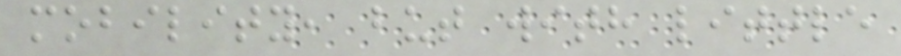mobility, but with little
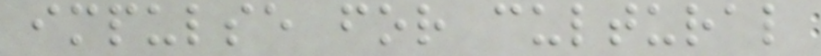impulse for cultural
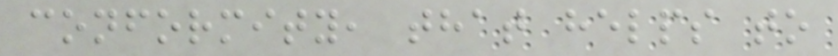conformity, that helps to
